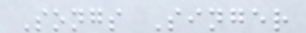Songs Singer
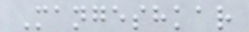Mangeshkar
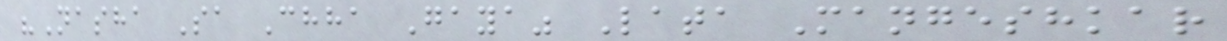"Nasha Sa Chha Gaya" Lata Mangeshkar
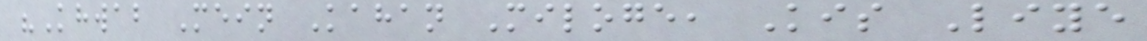"Khwab Mein Kahan Miloge, Kis Liye
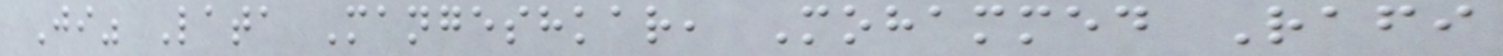Ji" Lata Mangeshkar, Mohammed Rafi
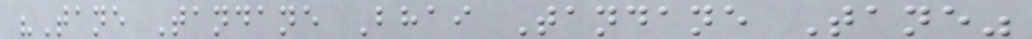"Tane Tandane Bhai Tandane Tane"
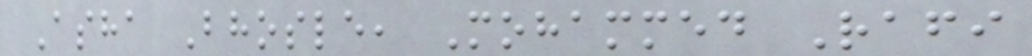Asha Bhosle, Mohammed Rafi
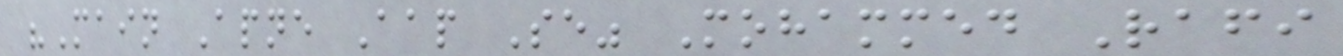"Main Apne Aap Se" Mohammed Rafi
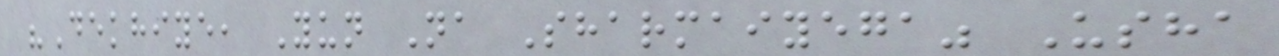"Dekhiye, Yun Na Sharmaiyega" Usha
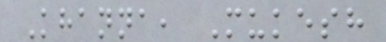Khanna, Mukesh
